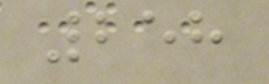258
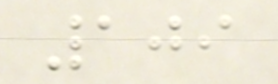109
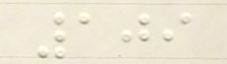109
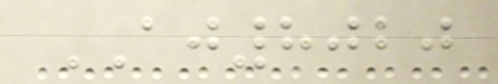AJ8020
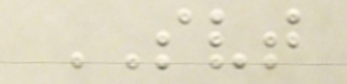SVT
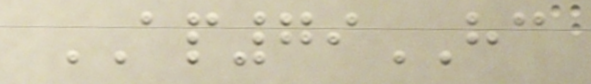AP79HC
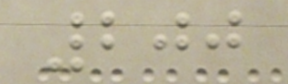200
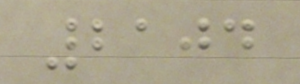2104
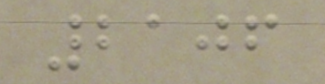2106
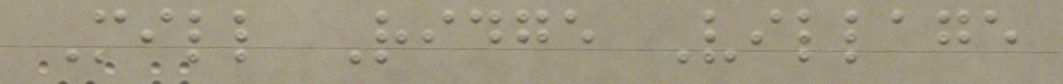Mill Ridge Village
